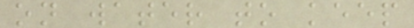on water to keep
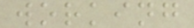working
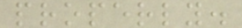properly.
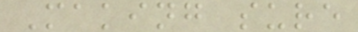Making sure
